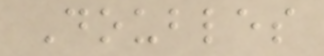Doubles
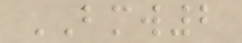BMW2
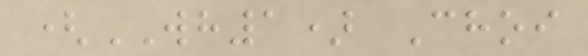(WH1) Choi
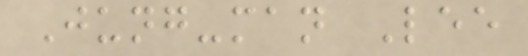Jung-man Lee
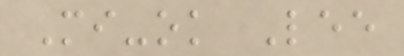Mi-ok Lee
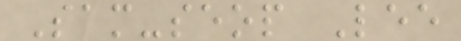Sam-seop Lee
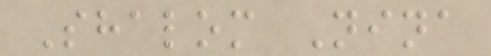Shalom Nina
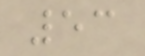53
